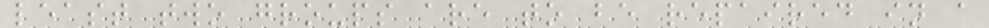least two groups are to be repaired in a
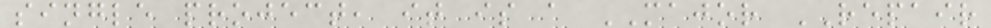single project, it is a MAJOR REPAIR
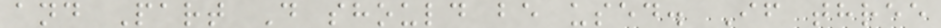and Part D should be used. If three
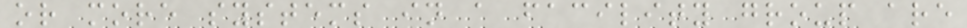or more systems in a facility group are
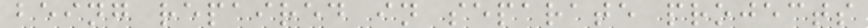being repaired in separate projects
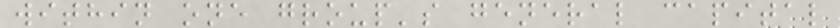within one group's general capital
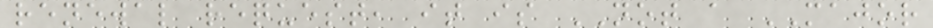renewal request, it is NOT a MAJOR
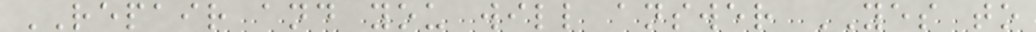REPAIR and you will answer YES to
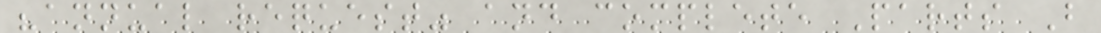"annual request" and complete Parts B
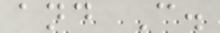and C.
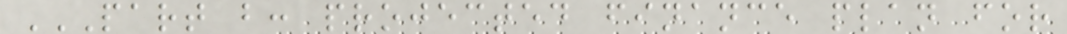PART B: PROJECTED FINANCE PLAN FOR
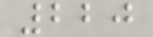220
